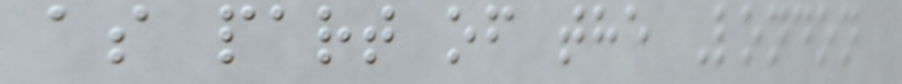as part of the London
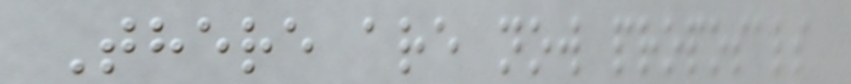There are now proposals
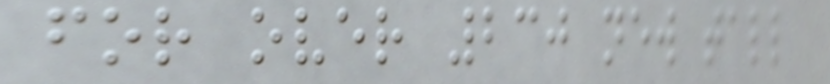for over 230 new tall
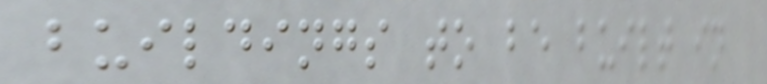buildings to be built in
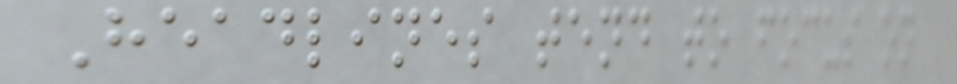Headlines tend to focus on
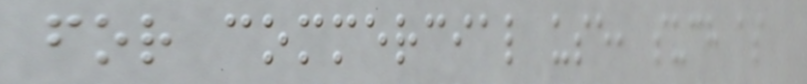for commercial use, such as
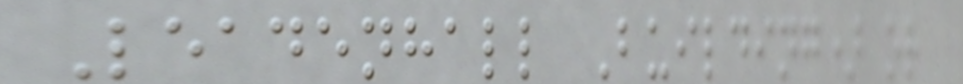Leadenhall Building) or
